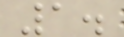1.
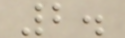2.
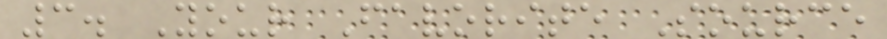3. Your Favorite Source
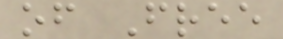of Free
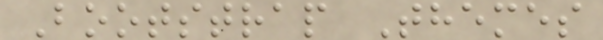Bootstrap Themes
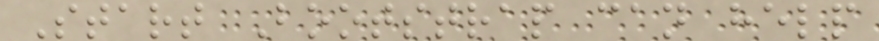Start Bootstrap can help
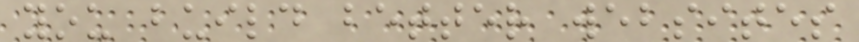you build better websites
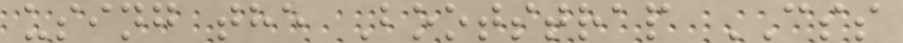using the Bootstrap CSS
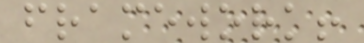framework!
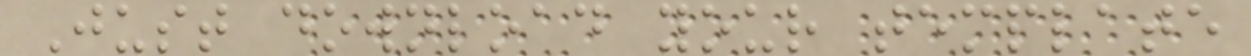Just download your template
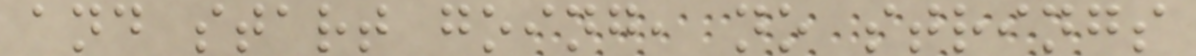and start going, no strings
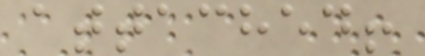attached!
